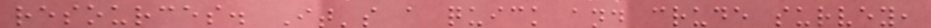resources. It's a quick and crude survey,
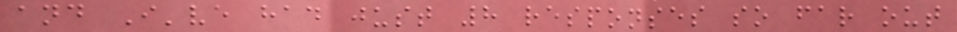and I've had just 8 responses so far out
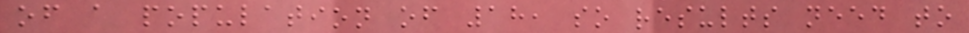of a population of 18, so results need to
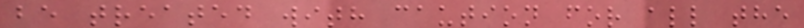be treated with caution for all the
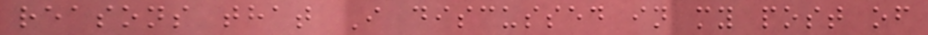reasons that I discussed in my post of
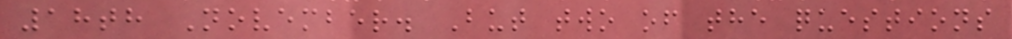18th November. But two of the questions
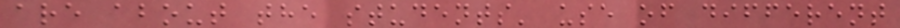are about the students' use of different
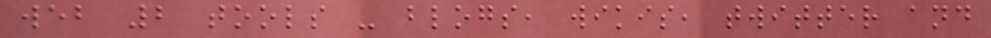web 2 tools - blogs, wikis, twitter and
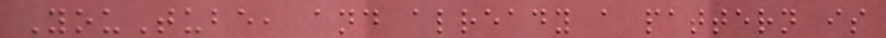YouTube, and already a pattern is
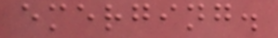emerging.
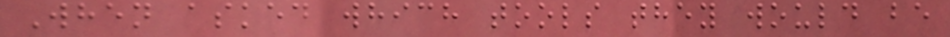When asked which tools they would be
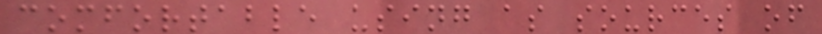comfortable using as sources of
